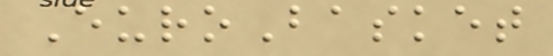EuroBasket
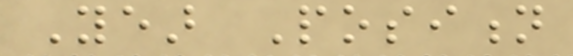Year Position
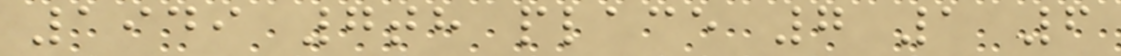1949 7th place 7 1 6
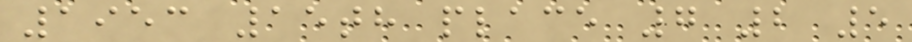1953 15th place 7 2 5
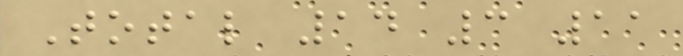Total 14 3 11
